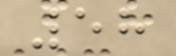58
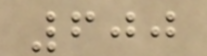600
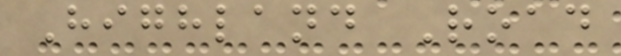Highland Road
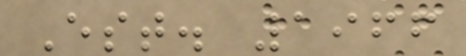Est. 1966
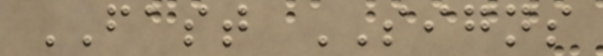FAST SIGNS
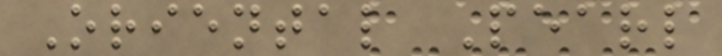Oriental Pearl
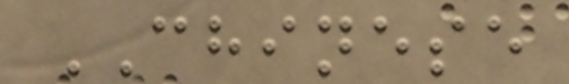CHINESE
